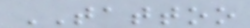TATTOO
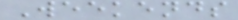Weekends
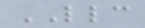LLC
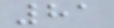81
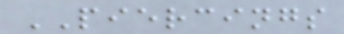PIERCINGS
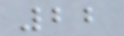22
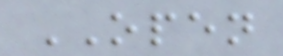OPEN
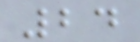24
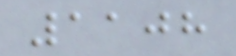1108
